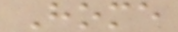Home
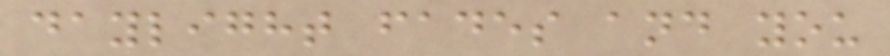daylight fades and you
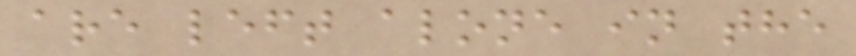are left alone in the
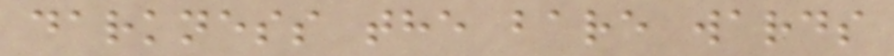darkness the bare wards
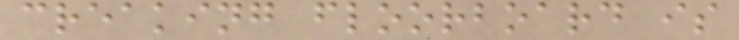creaking floorboard is
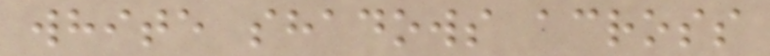white shadows across
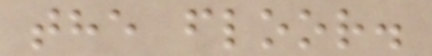the floor.
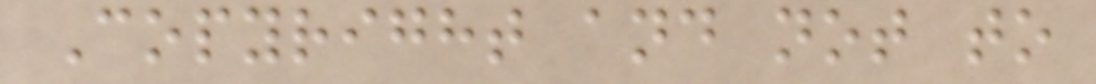Copyright and not to
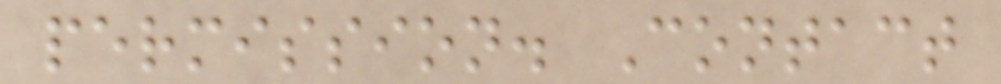permission. Contact
